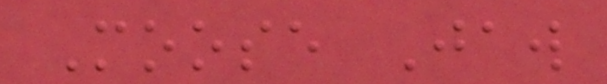Moose Jaw
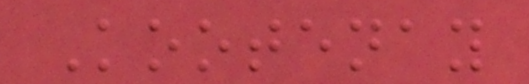Kootenay
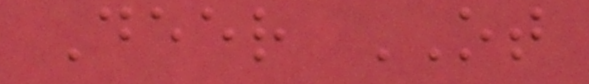Deer OT
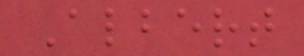Albert
